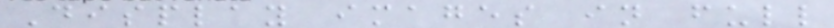Display images in full
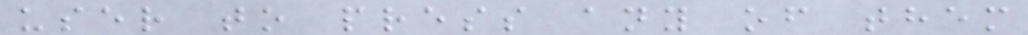user to press any of them
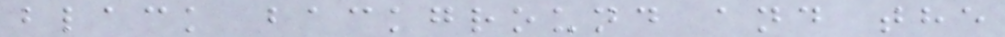black background and the
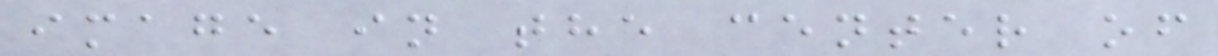image in the center of
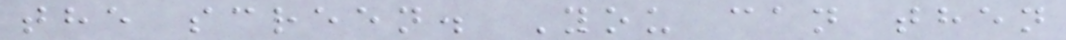the screen. You can then
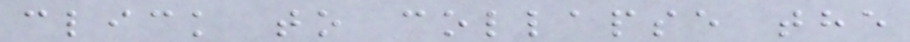click to collapse the
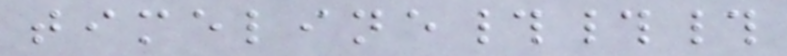timeline###
